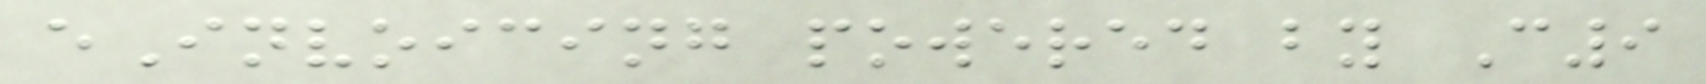eInvoicing powered by C9
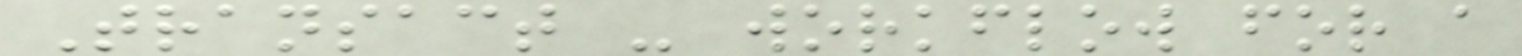Transact - workflow for a
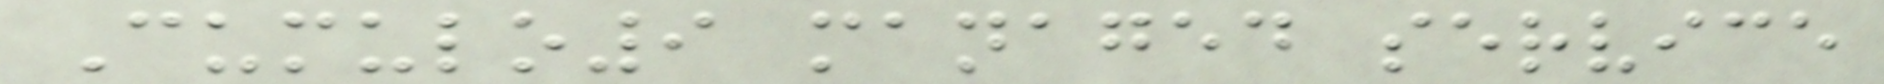Cumulo9 managed service
